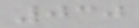030
